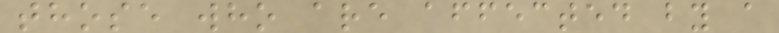those who are affected by a
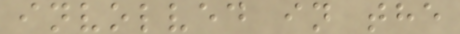involved in the
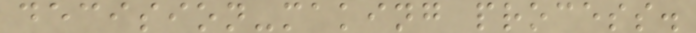decision-making process.
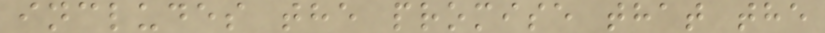includes the promise that the
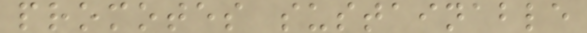promotes sustainable
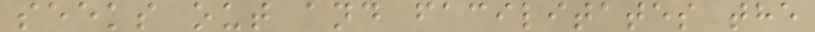seeks out and facilitates the
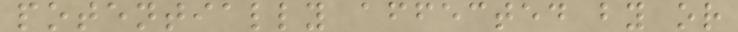potentially affected by or
